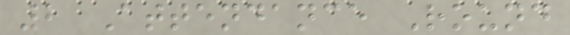2 Attendance Round
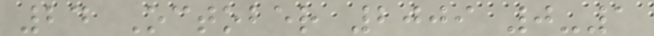24 October 2009 0-1
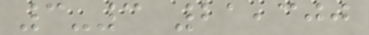3-3 21,300
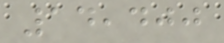14,400
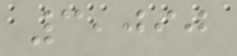3,090
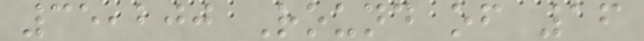35,200 Round of 16
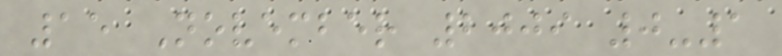15 November 2009 0-1
